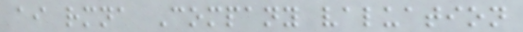ai rmna Company valuation
